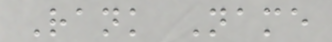Rank Name
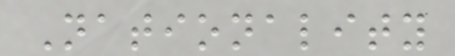Nationality
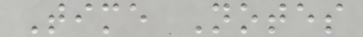Time Notes
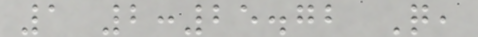1 2:25.72 Q,
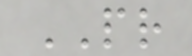PR
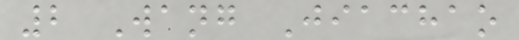2 Wang Jiachao
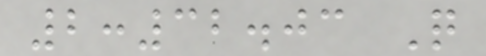2:32.03 Q
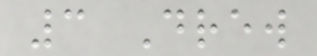3 Drew
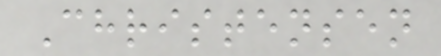Christensen
